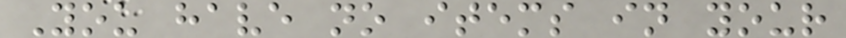You have no items in your
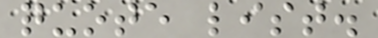quote list.
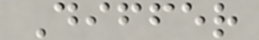Differ
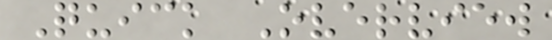Quick Overview
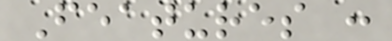Features :
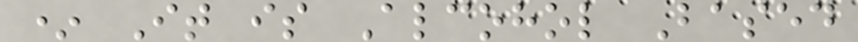* It is Alcohol Based
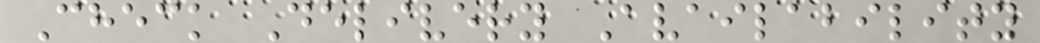Check Delivery Availability
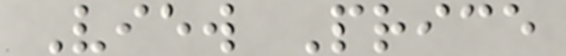View Price
